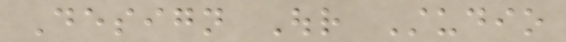Design Our Studio
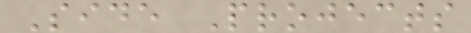Side Projects
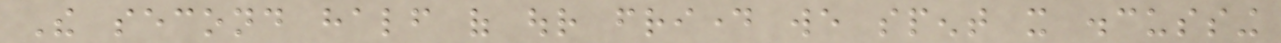The second half of our friday we spent it discussing
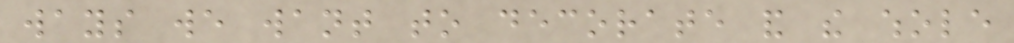ways we want to decorate and the whole
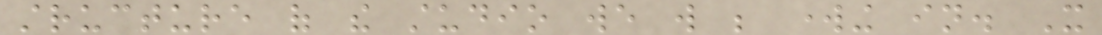structure of the studio we will be working in. It
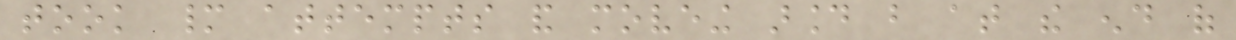took many attempts and moveing around but at the end of
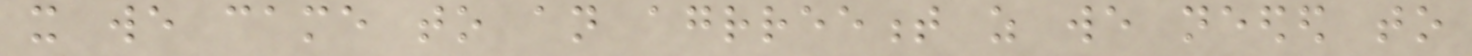it we came to an agrreement as we needed to
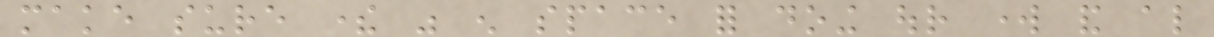make sure there was enough space for doing our work and also
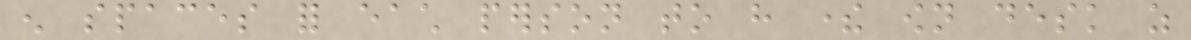enough spaces for each person to have there own desk as
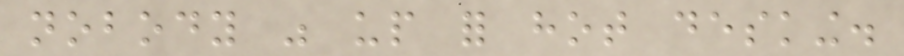nobody was up for hot desking.
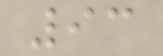93
